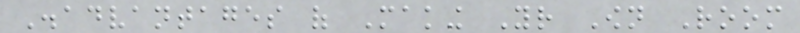Disadvantages of Making Your Own Room
